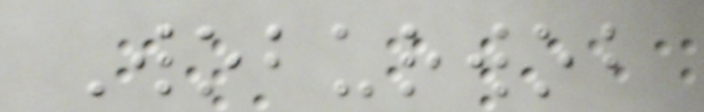Woburwob
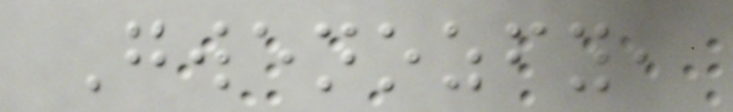Gwenozfy,
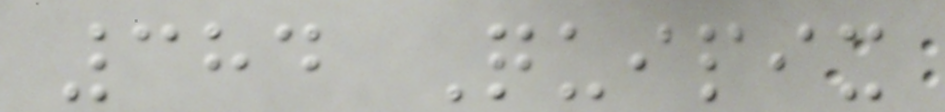384 Quipix
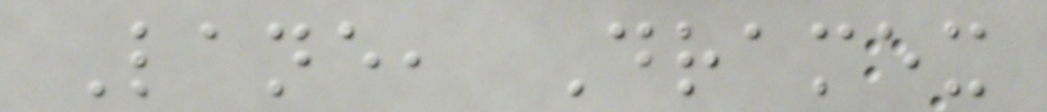Lane, Dramex
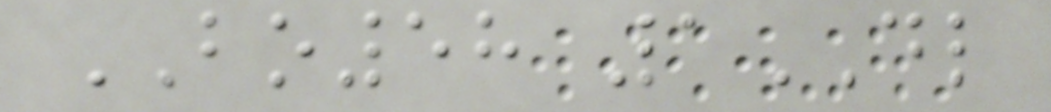BO58 1DL
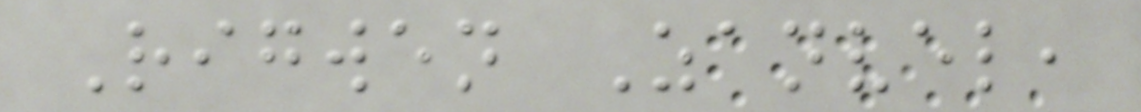Rigwen Zanvel,
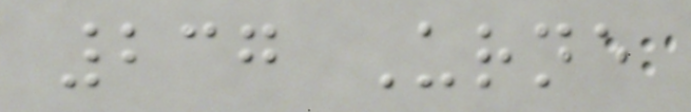237 Urne
